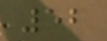52
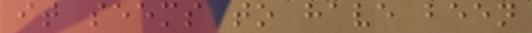it seems to have been
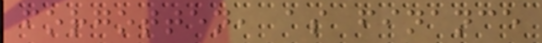forgotten, as finance
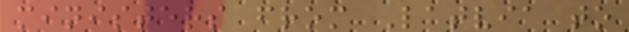ministers from Latvia to
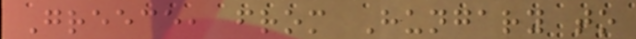Greece, from Hungary to
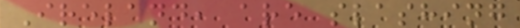Ireland, are slashing
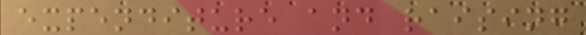expenditure and raising
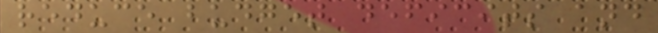reduce budget deficits and
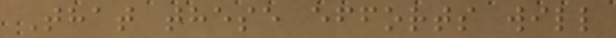That these efforts will
